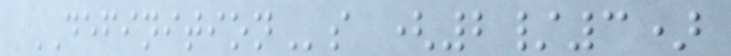DEFINITIONs (2/3)
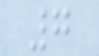7
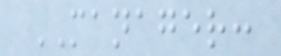MANAGER:
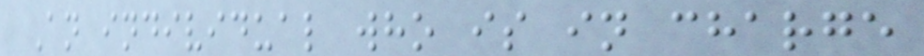An individual who is in charge
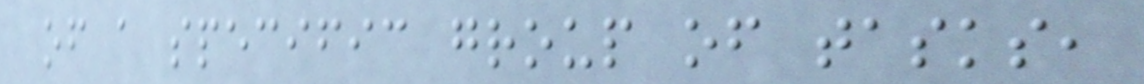of a specific group of tasks,
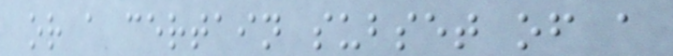or a certain subset of a
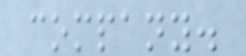company.
